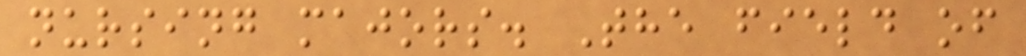nursing majors. The field of
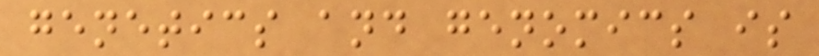genetics and genomics is
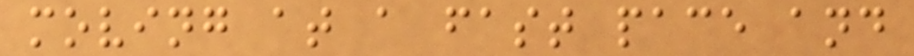moving at a fast pace and
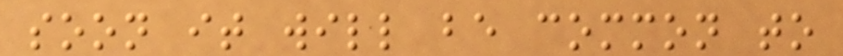soon it will be common to
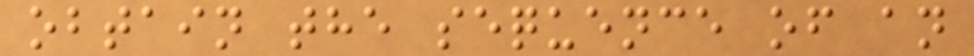obtain the sequence of an
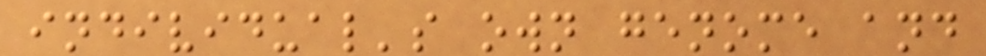individual's own genome and
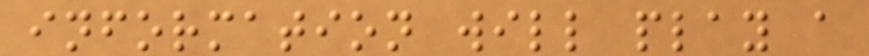information will play a
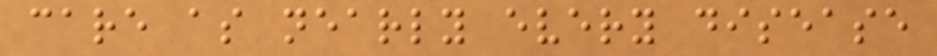care as nearly every disease
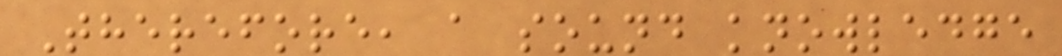Therefore, a sound knowledge
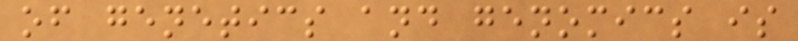of genetics and genomics is
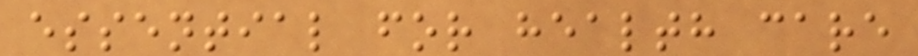essential for health care
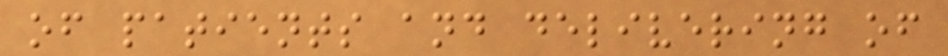of patients and delivering of
